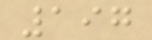197
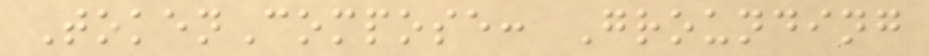TokenCompose: Grounding
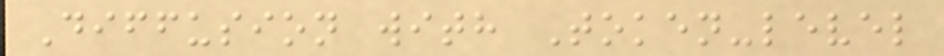Diffusion with Token-level
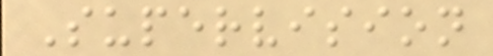Supervision
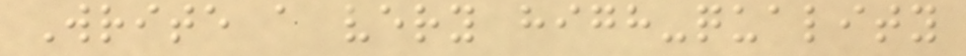Write a very high-quality
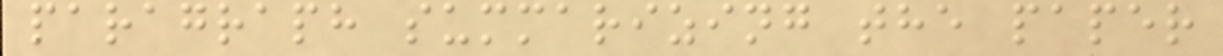paragraph summarizing the paper
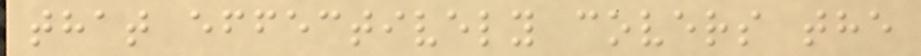that effectively covers the
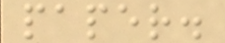paper.
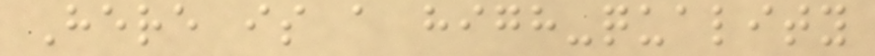Here is a high-quality
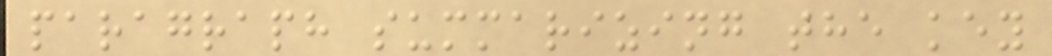paragraph summarizing the key
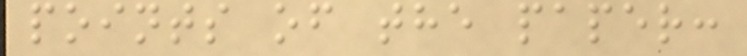points of the paper:
